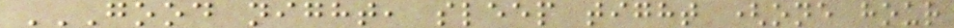GOOD NIGHT, SLEEP TIGHT (ONE HOUR
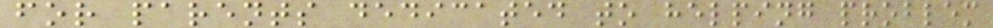for parents dedicated to helping problem
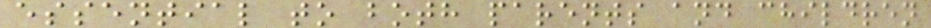essential to both parents and children
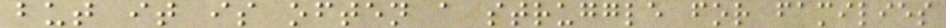but it is often a struggle for families
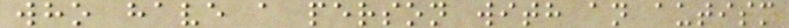who have a person with an autism
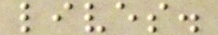lives.
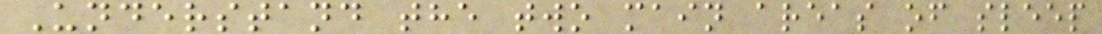Understand the two main areas of sleep
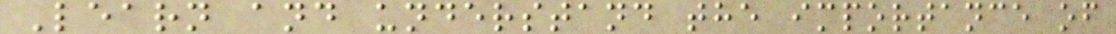Learn and understand the importance of
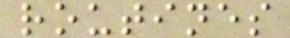routines
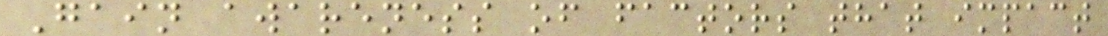Gain awareness of factors that impact
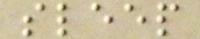sleep
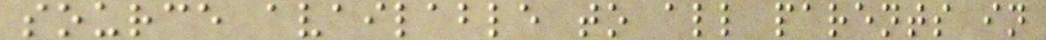source available to all parents in
